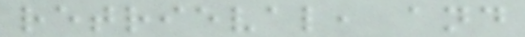retrieval, and
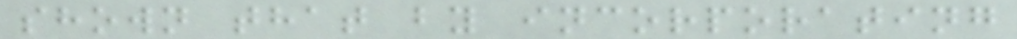shown that by incorporating
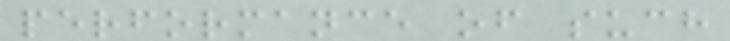performance of such
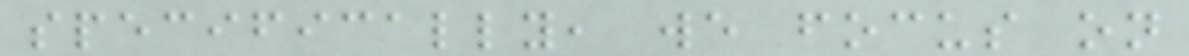specifically, we focus on
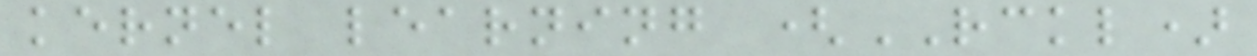kernel learning (RCKL)
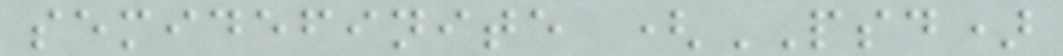semidefinite (PSD)
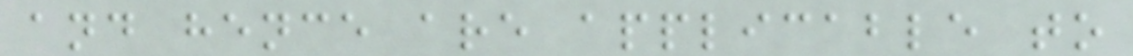and hence are applicable to
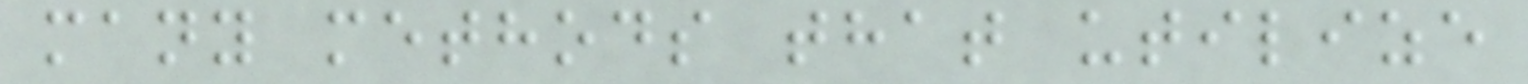many methods that utilize
